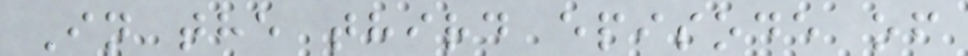In the third episode of
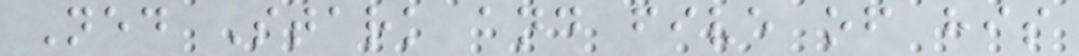Ned Stark and five of his
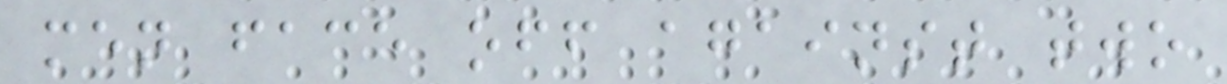men face off against two
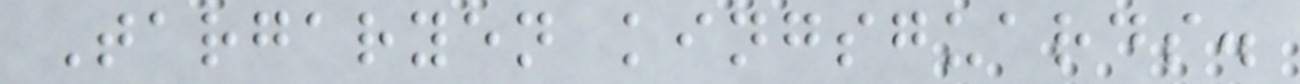Targaryen kingsguards.
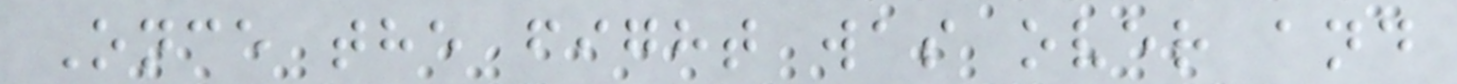Once the fight was over and
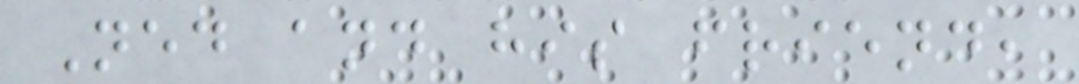Ned and his friend,
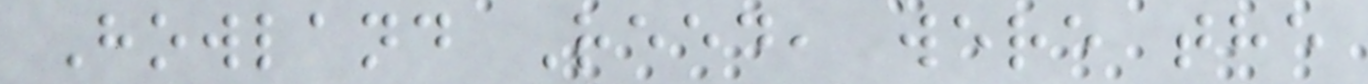Howland Reed, were the
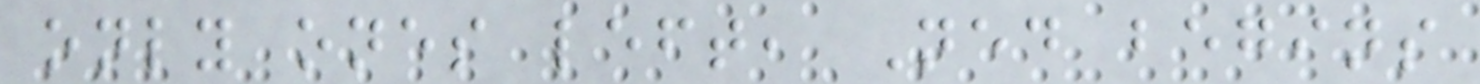only ones left, Ned begins
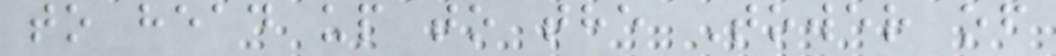to head up to the Tower of
